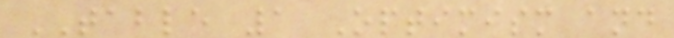TABLE 1 Optimism and
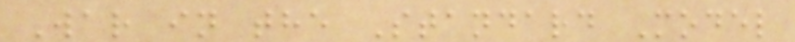War in the Standard Model
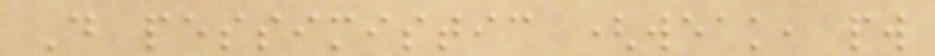D pessimistic (weak, pw
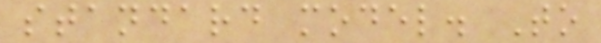standard model. To
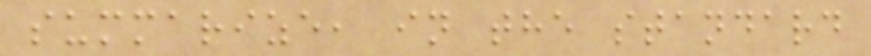summarize, in the standard
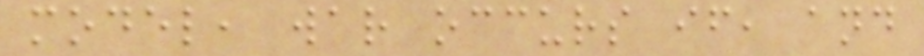model, war occurs if, and
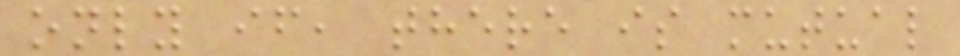only if, there is mutual
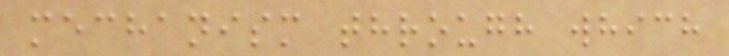mechanism through which
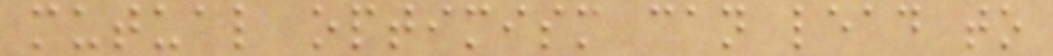mutual optimism can lead to
